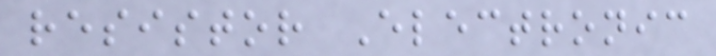resistor Electronic
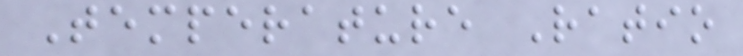Temperature Ratio
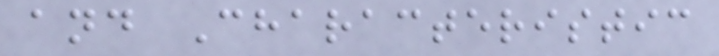and Characteristic
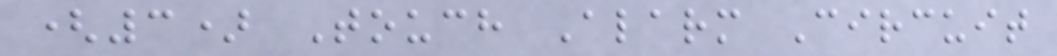(3) Touch Alarm Circuit
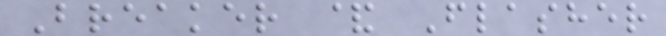Breaker & Flasher
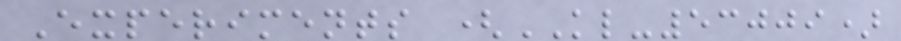Experiments (KL-53009)
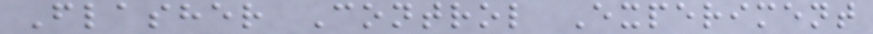Flasher Control Experiment
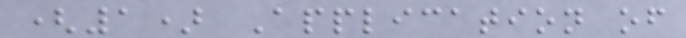(1) Application of
